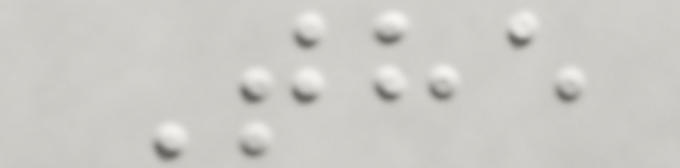The
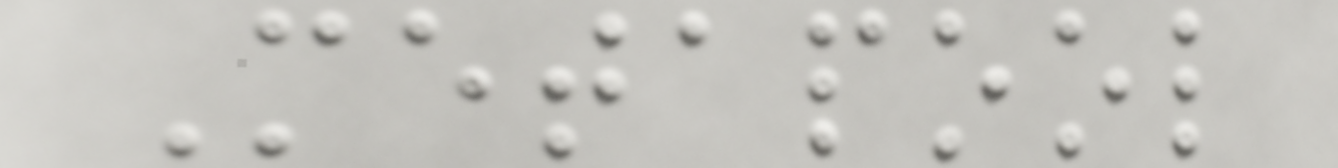Metapool
